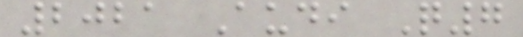2021 Audi Q7
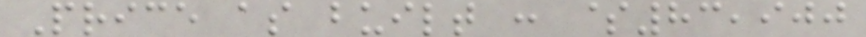Price as built : $83,900
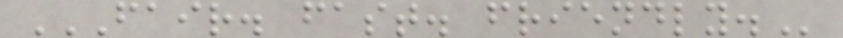FAIR. FAST. FRIENDLY.
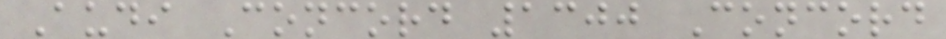Audi Concord 1300 Concord
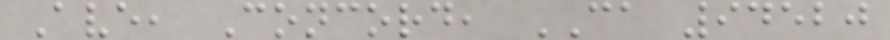Ave, Concord, CA 94520
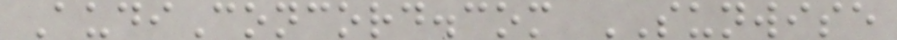AudiConcord.com SUNWISE
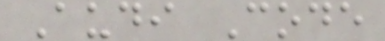Audi Code
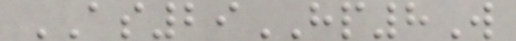AS29HP8W
